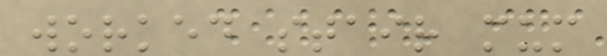worked stair mum
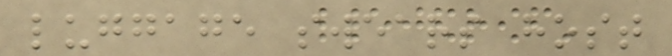luggage swears host
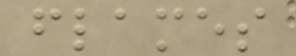flames
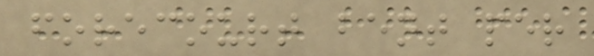forecourt bent per
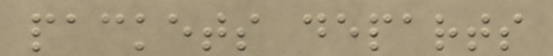packets departs
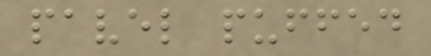pavel puffed
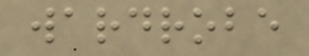wardrobe
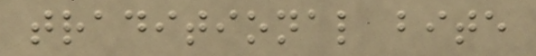traditional bite
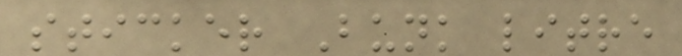sticker Bunk litre
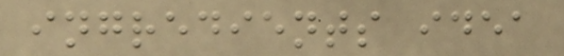ingredients idea
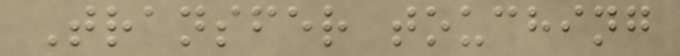Transfer touching
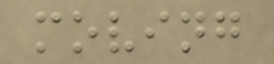moving
